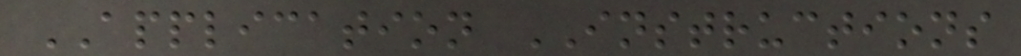APPLICATION INSTRUCTIONS
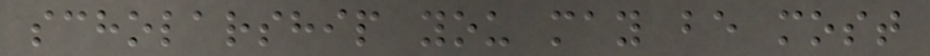scholarship you may be most
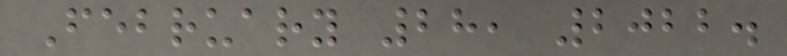February 28, 2022.
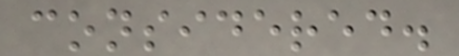considered.
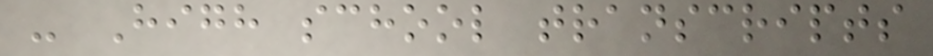- High school transcripts
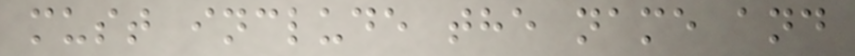must include the name and
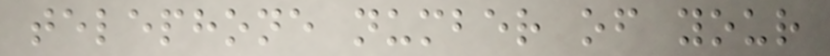telephone number of your
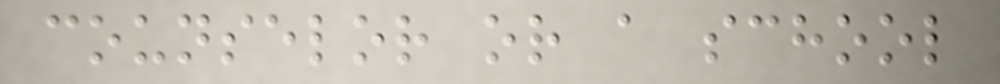counselor or a school
